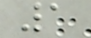1
